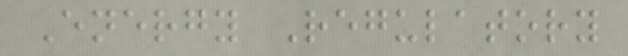Energy Regulatory
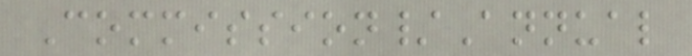Commission/Annual
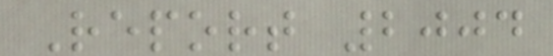Report 2004
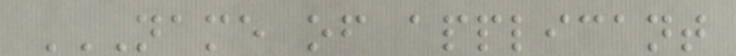NAME OF APPLICANT
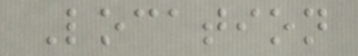Location
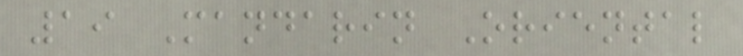19 Mandarin Oriental
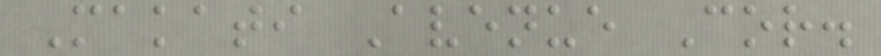Makati Avenue Cor.
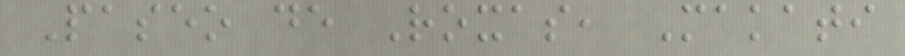Paseo de Roxas, Makati
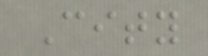City
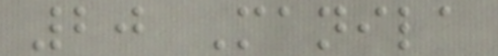20 Manila
